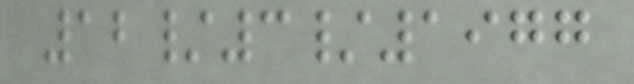12/3/1977
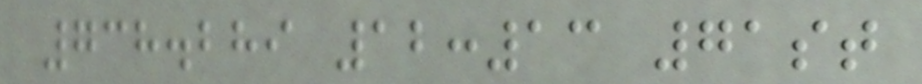738.289 12:13 71st
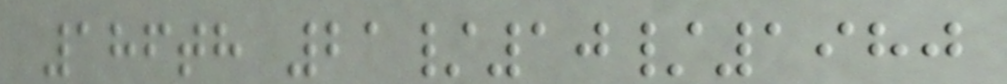186th 21/10/1980
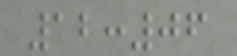12:06
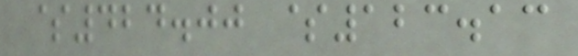$424.00 $123.13
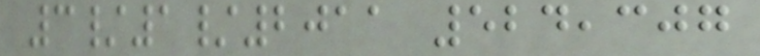3/1/2011 524,307
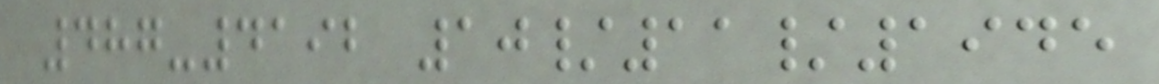487-4192 10/11/1945
